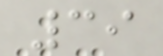39
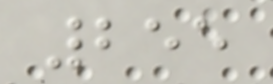255
